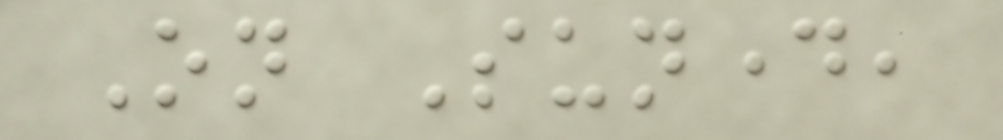On Sunday,
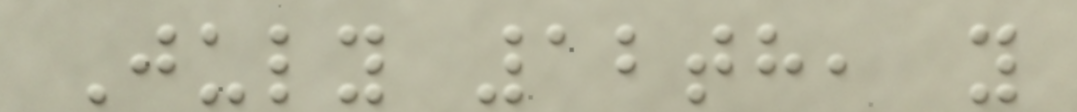July 12th, you
